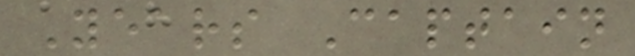Years Captain
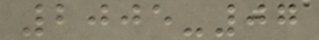2005-07
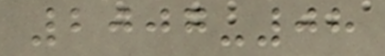2007-08
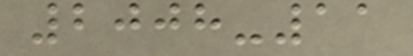2008-11
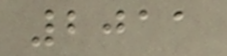2011
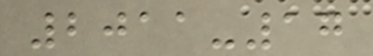2011-17
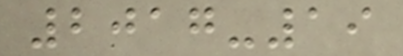2017-19
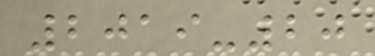2019-20
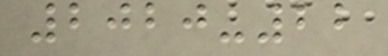2020-22
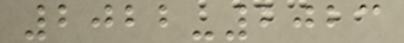2022-2023
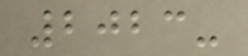2023-
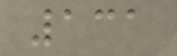131
